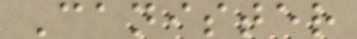Canister
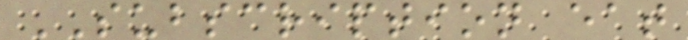SUBSCRIPTION eat
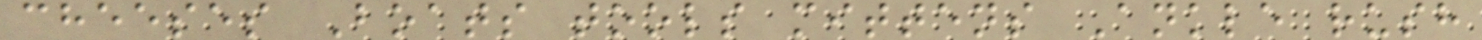cheeses Boats tools mittens Ankle rush
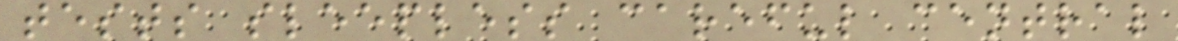tests sleepless careful central
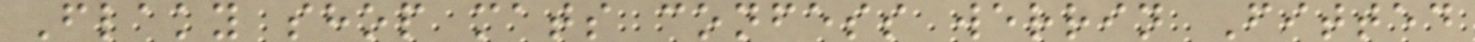Flaky shop mats confess werrin Fitted
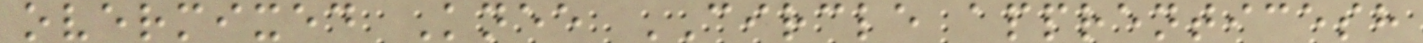overmixed Knee CIRCLE apprenticesh
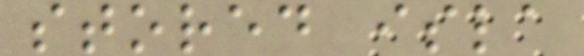stored isla
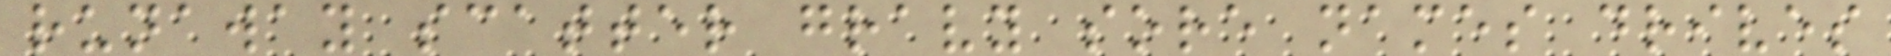runaway scatter gravy sore names drives
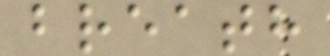breath
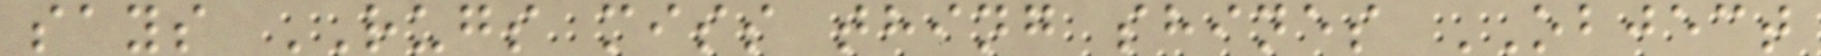says RUGS miss thing shines OBJECT
